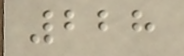228
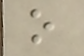o
